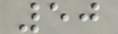50
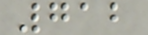712
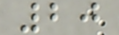20
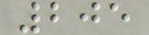205
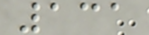131
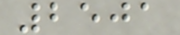2501
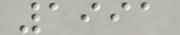1991
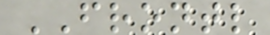FRONTL
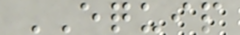EQUIP
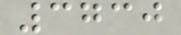3730
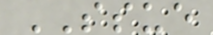SSUE
